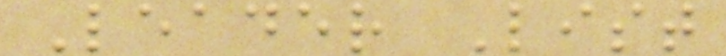Leader List
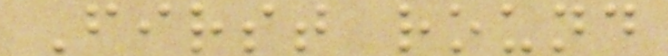First round
